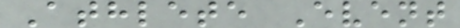Athlete Event
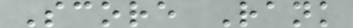Score Rank
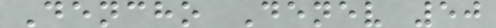Dencho Denev 50
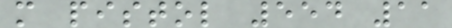m pistol 554 11
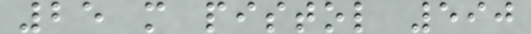25 m pistol 590
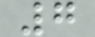7
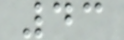43
